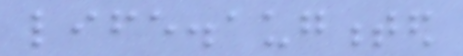life.augmented
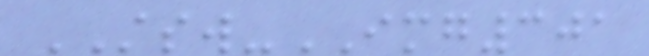STSW-IMG301
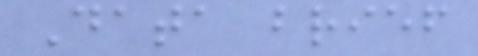Data brief
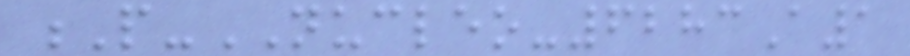P-NUCLEO-6283A1
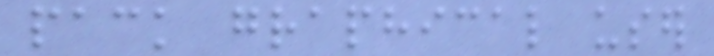pack graphical user
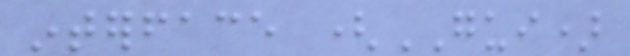interface (GUI)
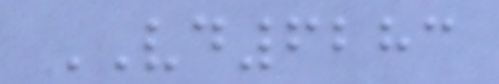VD6283
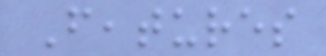Features
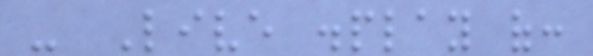- Live display of:
